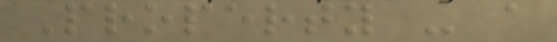Property - a
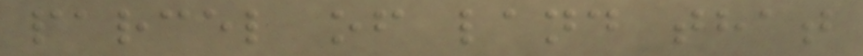parcel of land that
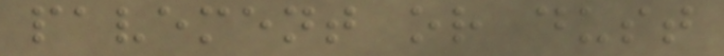pavement or dust
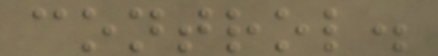control.
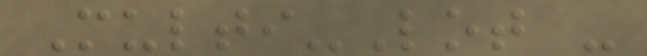Multi-Lot -
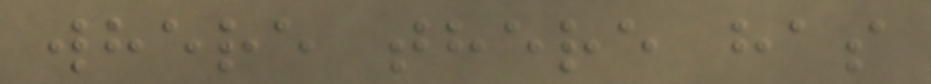where there has
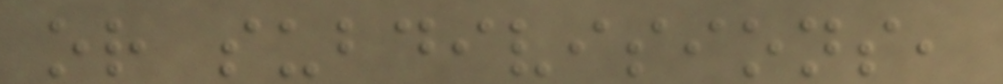or subdivisions,
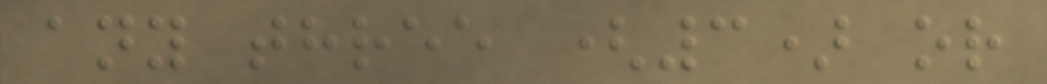any three (3) or
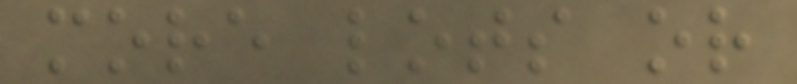more lots or
